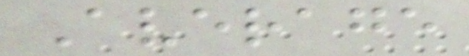Average
